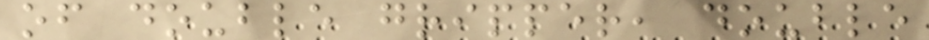of double gripper, double
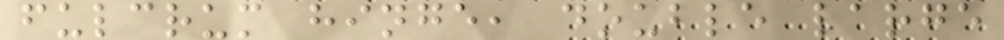fulcrum hinge, double large
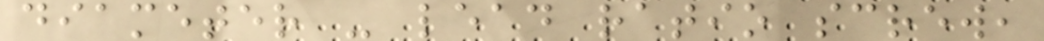diameter - lead ratio screw,
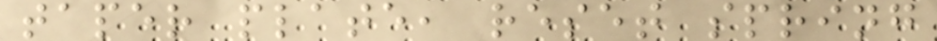taper plate, reset spring
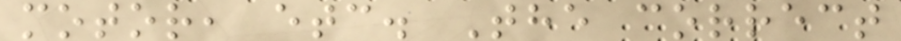motor, etc. The correct
